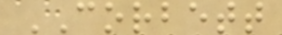CORBETT
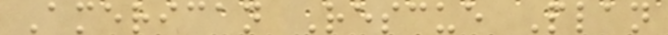American Rescue Plan
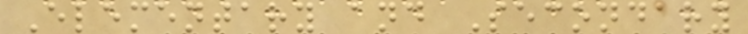Elementary and Secondary
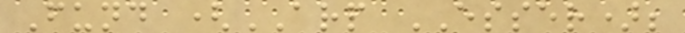Fund (ARP ESSER);
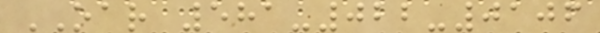OAR 581-022-0106
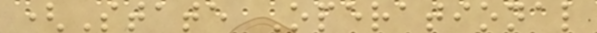(State Operational
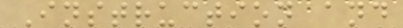Instruction and
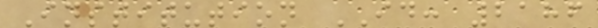Institution ID: 2186
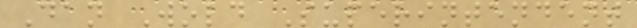Dan Wold Superintendent
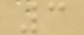3
